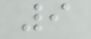9
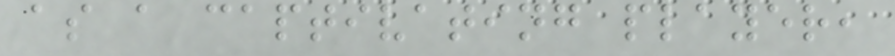as a captivating player,
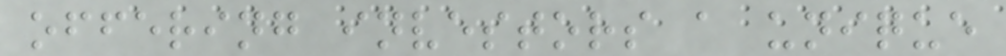offering investors a unique
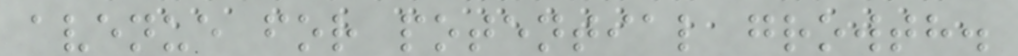avenue for potential growth.
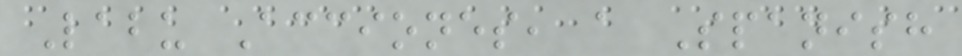Labu Acciones, a Spanish
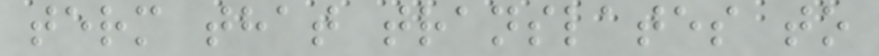term that translates to
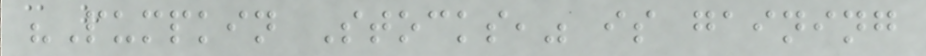"Pumpkin Stocks," is gaining
